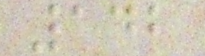142
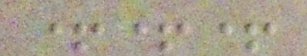+++
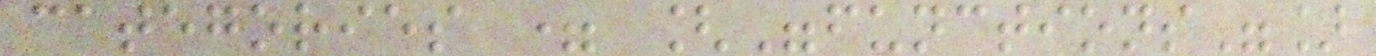categories = ["functions"]
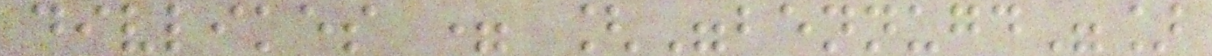divlikes = ["bennugd"]
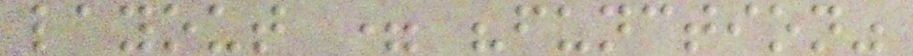layout = "function"
